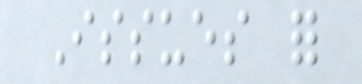Issues for
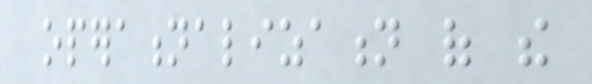operationalization of the
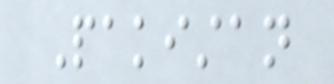Pakistan
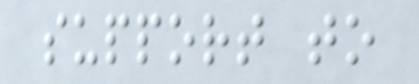support to
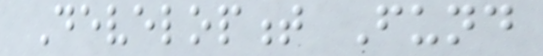Development Fund
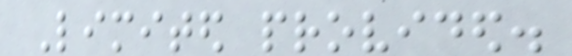Limited provided.
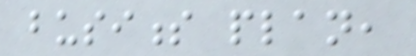business plan,
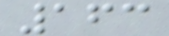163
